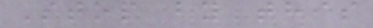Stop by this
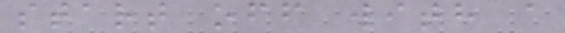start off with a
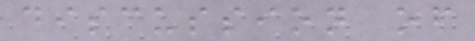discussion of
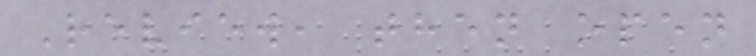Review, then open
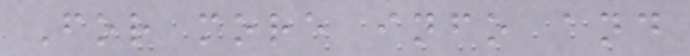For more info and
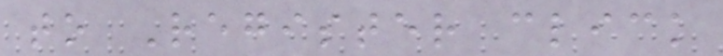to Register click
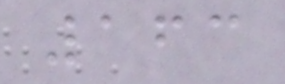163
